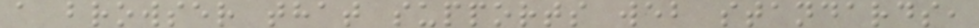a browser that supports web standards,
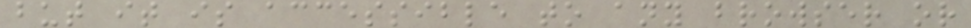but it is accessible to any browser or
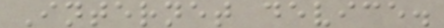Internet device.
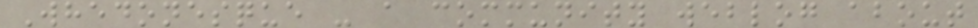Whedonesque - a community weblog about
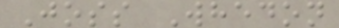Joss Whedon
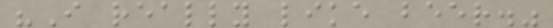"I really like beer."
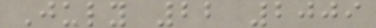July 22 2009
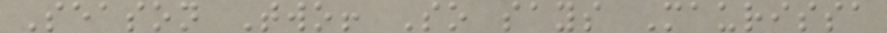Season Two! So says Maurissa
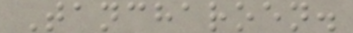Tancharoen.
